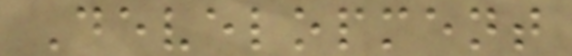Development
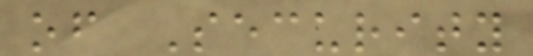of Security
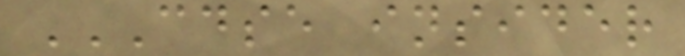CDSE INSIDER
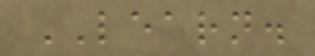LEARN.
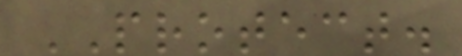PROTECT.
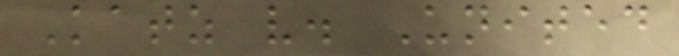Katz v. United
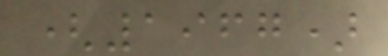(1967)
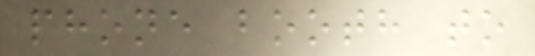phone booth to
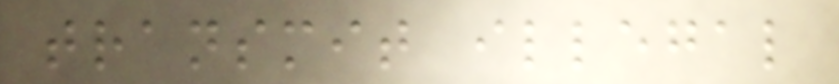transmit illegal
